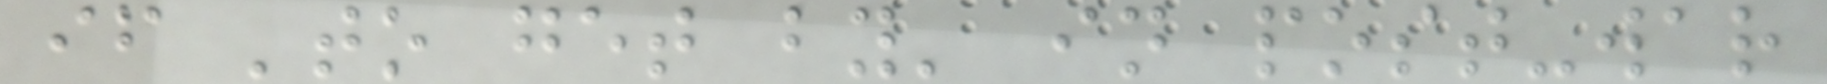if 'to get by' in post-war
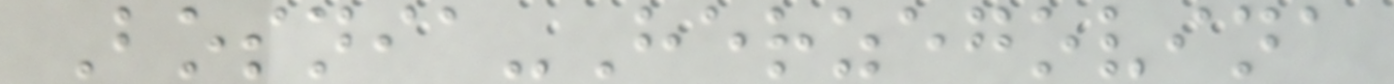Bosnia-Herzegovina
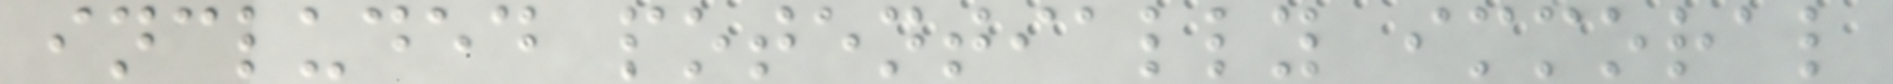included potentially immoral
